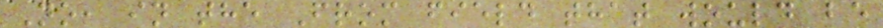No, in the From field that would be
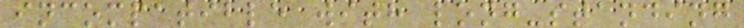incompatible with long-standing
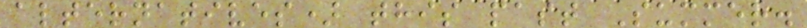alternatives) this past Summer.
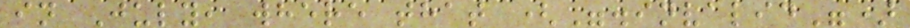in July, where that (".invalid")
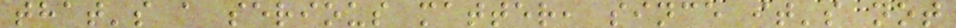that's a serious matter, since it's not
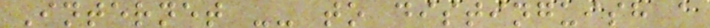Internet -- to distinguish a
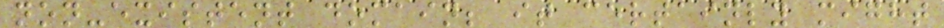non-existent domain; it certainly might
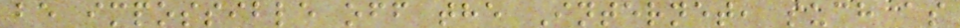be impossible off the Internet, such as
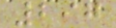297
